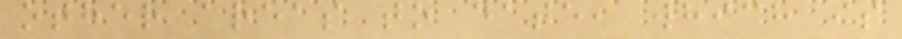other areas to date, which is
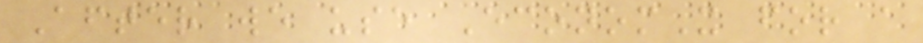After we use EconomX for a
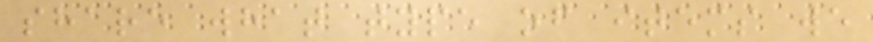share what type of items we
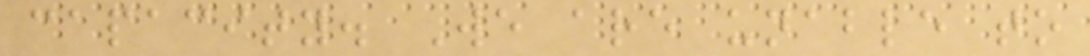capacity. We are unable to
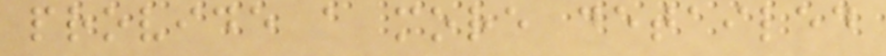provide a more detailed
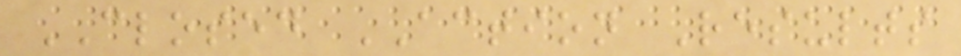CLOSED ACTION Results
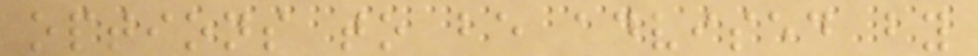options to be advised by
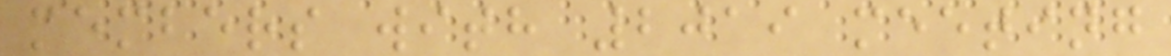members with 2019 meeting
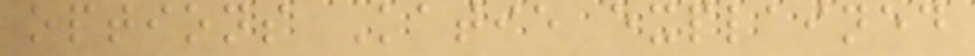options Katie explained
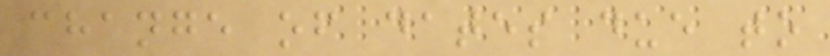change of dates due to
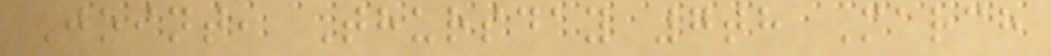Joint, Thursday 7th March
